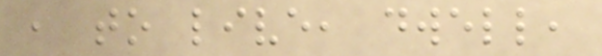, to live, dwell,
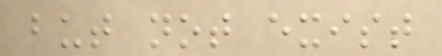but not exist
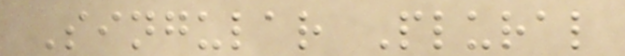Singular Plural
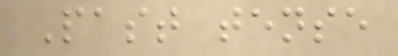Past tense
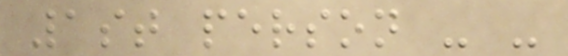1st person - -
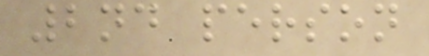2nd person
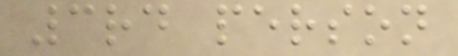3rd person
